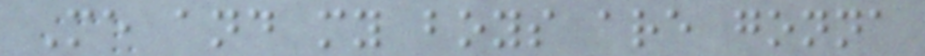Me and my boys are gonna
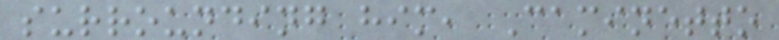surrounding him, Caminetto
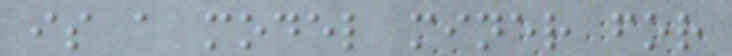is a model miner for
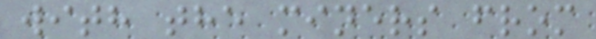with the miners from
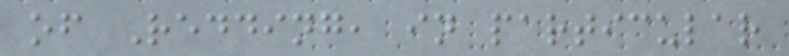of Redding, in particular
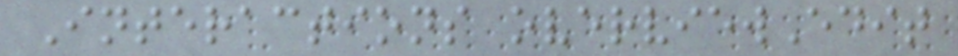Interactions overviewEdit
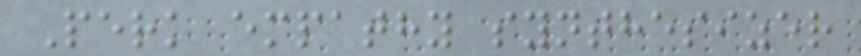Perk empathy synthesizer
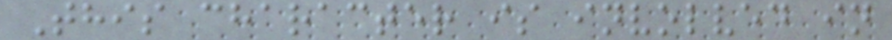This character is involved in
